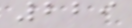229
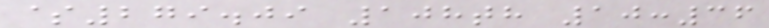$279.09 108th 10:36
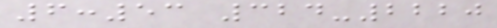6:53 324-2220
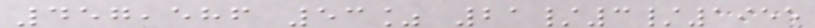457,586 53% 21/3/1955
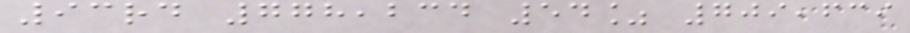93rd 778,234 54% 709,639
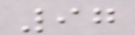97
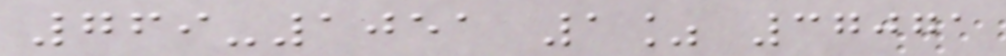769-1051 1% 37071
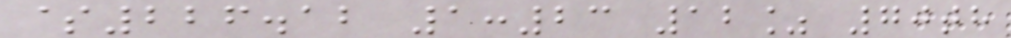$226.12 1:23 12% 70th
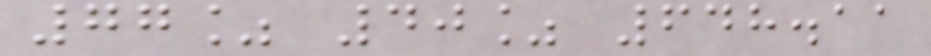77% 40% 648.11
